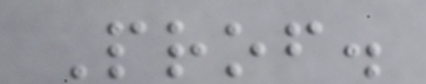Prof.
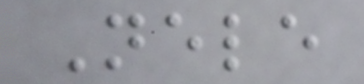Nele
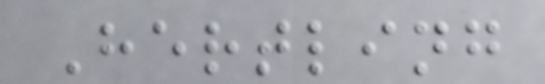Hertling
